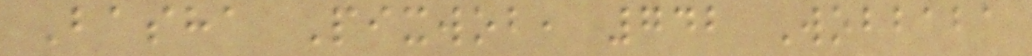Basha Pixwob, 742 Wobbaba
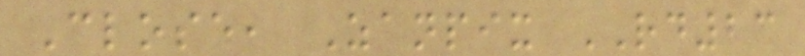Close, Zanpix RD23
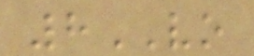8VO
